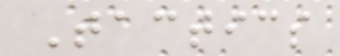Tactics
